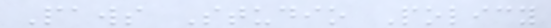Paws Studio Policy
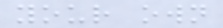your own
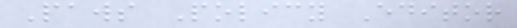Paws Policy Editor
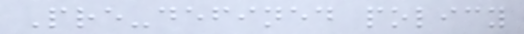Pre-defined policy
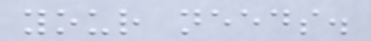your needs.
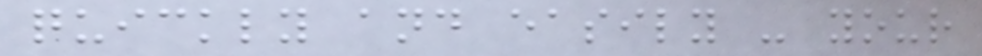quickly and easily - your
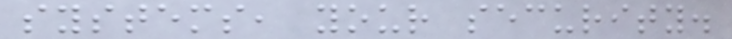systems, your security.
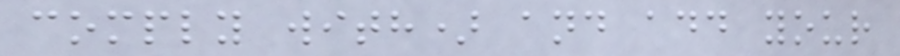comply with) and add your
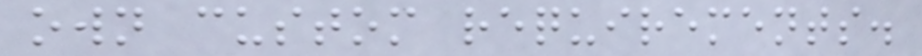own custom requirements.
